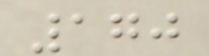170
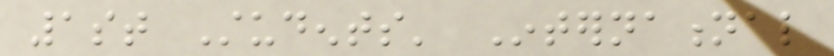1st Students' International
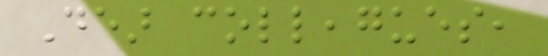Dear colleagues,
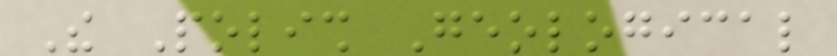The Polish Geological
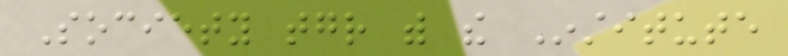Society together with the Institute
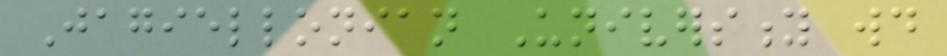Jagiellonian University would
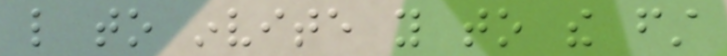like to invite you to the first
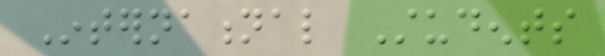International Students
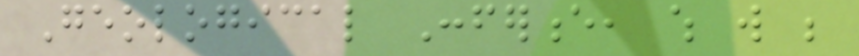Geological Conference, which will be
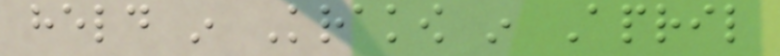held in Krakow in April
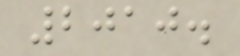2010.
